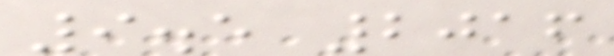9.5 2016
